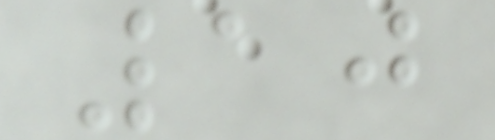10
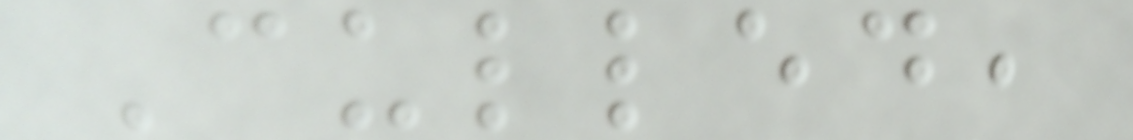Culled,
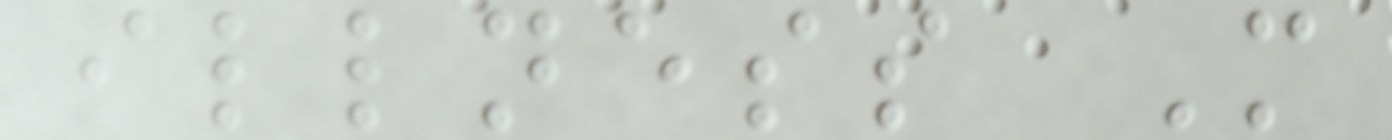illness M
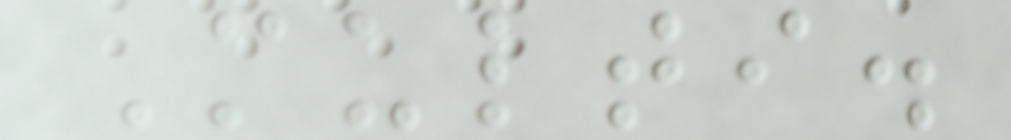Multi.
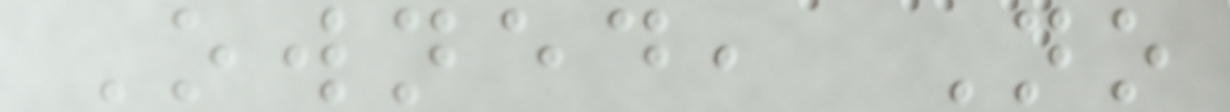Owned, No
